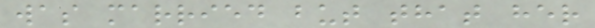was married but that her
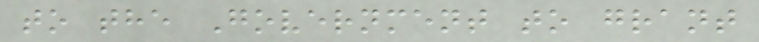to the Government to grant
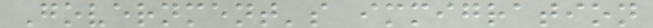Government's immigration
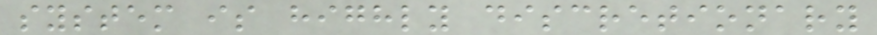system is highly discretionary
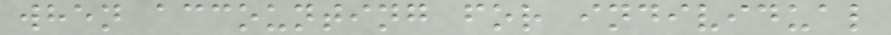when accounting for individual
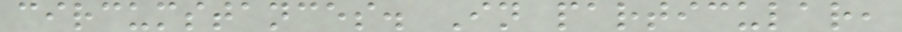circumstances. In particular,
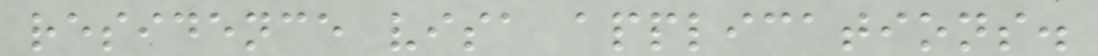residence visa applications.
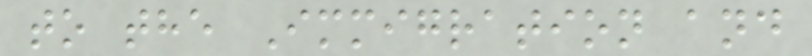to the Immigration and
